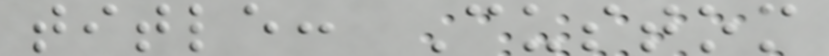title: Custom
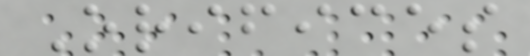Orifices
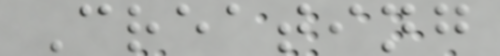Creating
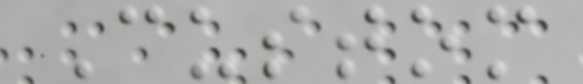Custom
